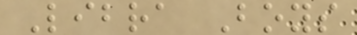Libra Boys
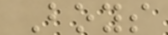Boys
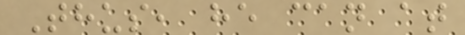Thus, he can at
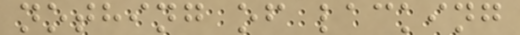nothing of lacking
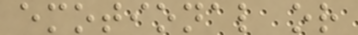emotional or
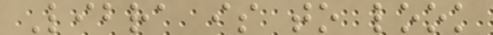Libra is to look
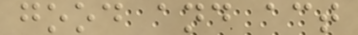good and act
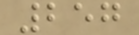257
